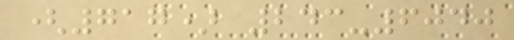(717) 243-6040
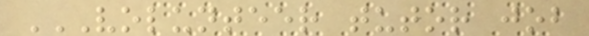VOLUNTEER TUTOR JOB
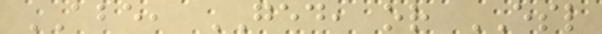ABE, GED, or ESL
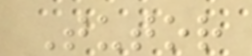Tutor
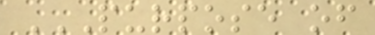PURPOSE OF
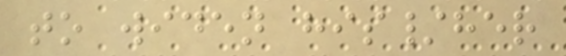to widen his/her
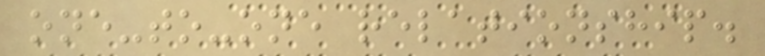one-to-one relationship.
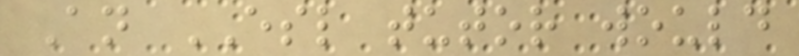An ESL tutor would
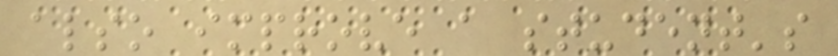also improve a student's
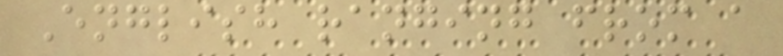English ranging from a
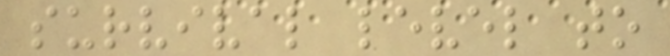survival level to
